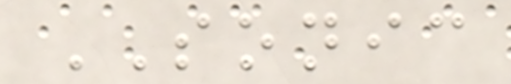SONIC
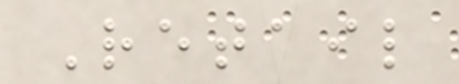Retail
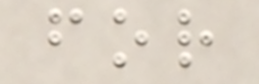for
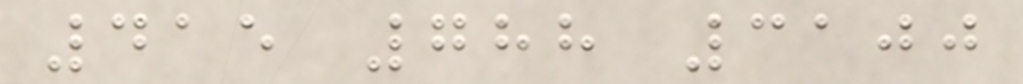415 788 3100
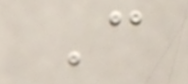C
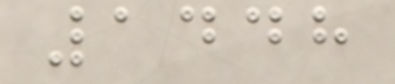1448
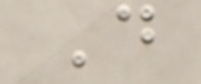D
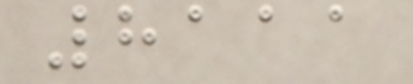8111
